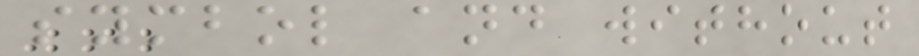symbol and without
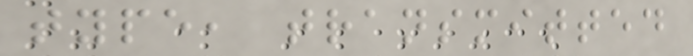type, transmitted
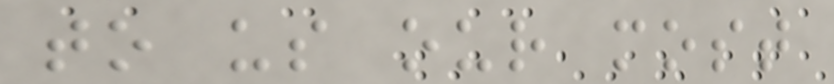to us our most
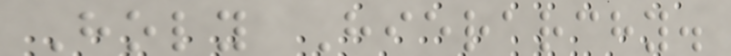Holy Hierarchy.
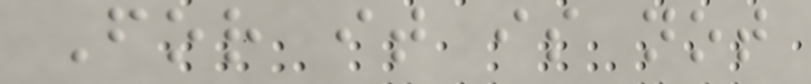For it is not
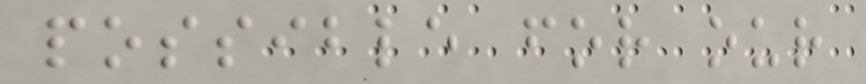possible for our
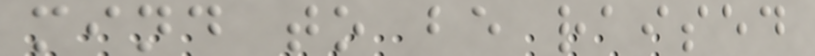mind to be raised
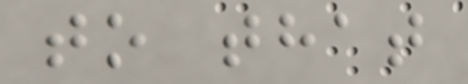to that
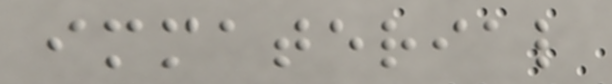immaterial
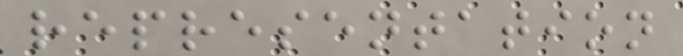representation
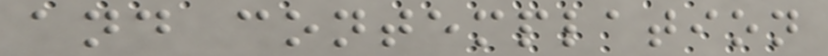and contemplation
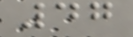47
